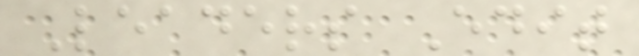Leaders Edit
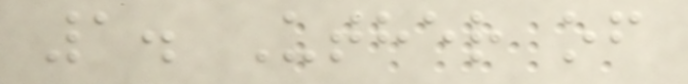1. Uther of
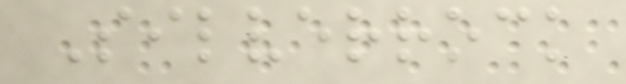Silverrock
